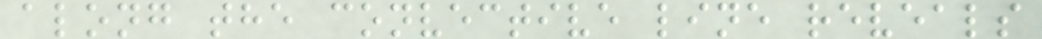along the convective line reveals
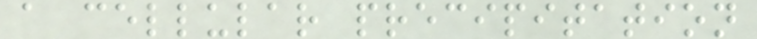a cellular precipitation
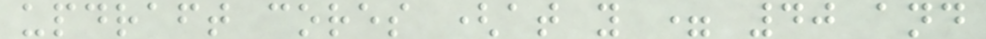updraft cores (at y = 40 and
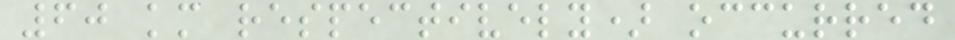60 km respectively) occurred
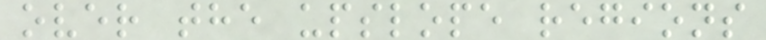over the upslope regions
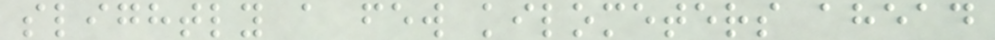slightly a few kilometers ahead
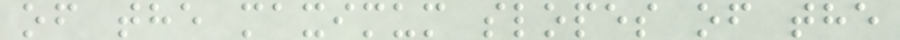of the maximum slopes of the
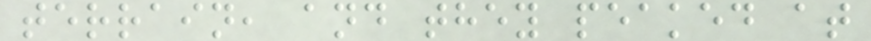terrain, and they peaked at
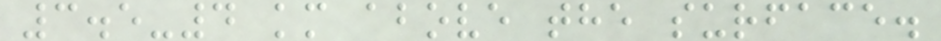3.5-4 km above the surface.
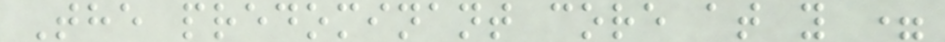The predominant core at y =
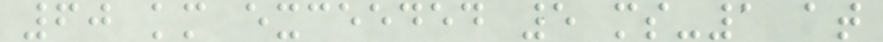60 km exceeded 5 ms-1 at
